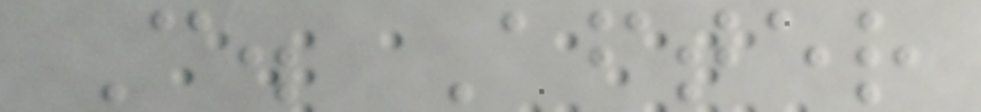C. After
